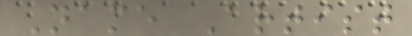Name Artist
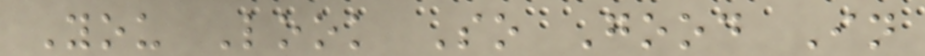You Look So Good In
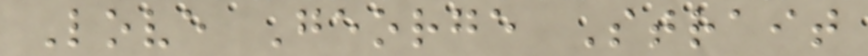Love George Strait
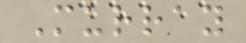Murray
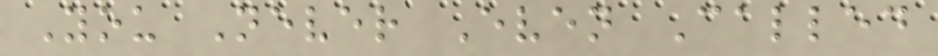You Never Even Called
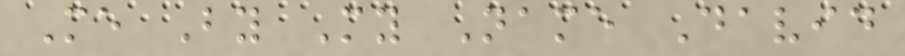Me By My Name David
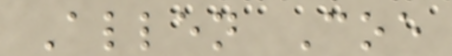Allen Coe
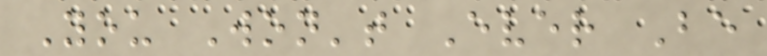You Won't Ever Be
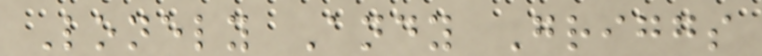Lonely Andy Griggs
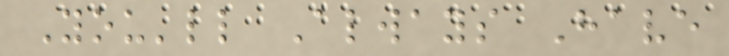You'll Always Have
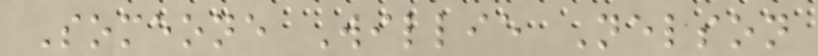Someone Willie Nelson
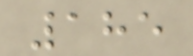185
